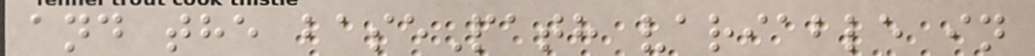and the basePath variable in
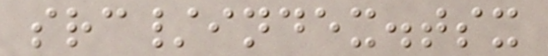src/index.tsx
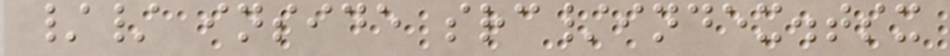// inside src/index.tsx
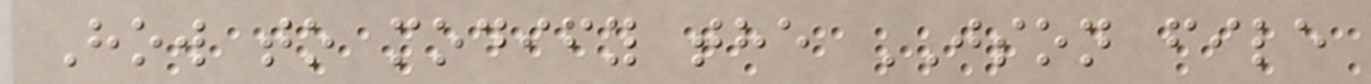How to modify the JSON file
